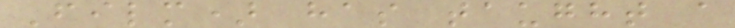Film) has taught a
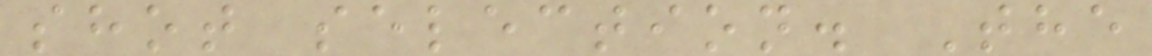shot selection. The
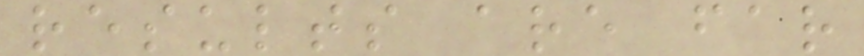results are far
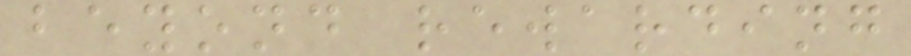beyond rewarding
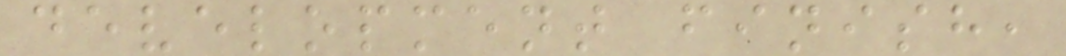development finish,
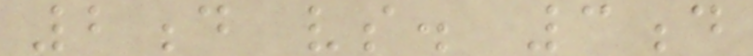2d vs. 3d
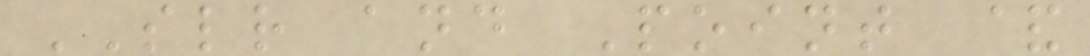SLR and Point &
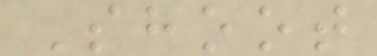Shoot
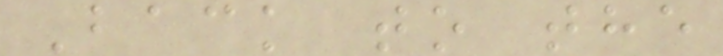Back to the
